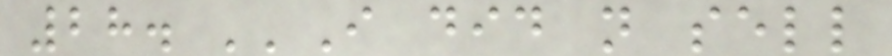28. ''I did not sell
